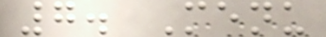7. Menu
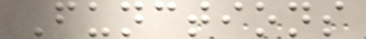Functions
